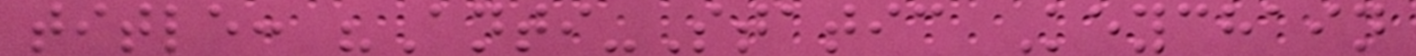title: "Anti-Static Keychain
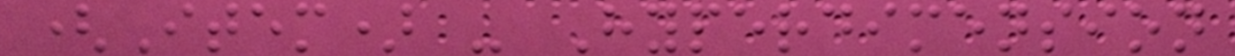(Item) - Hyperdimension
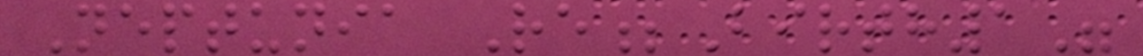Neptunia Re;Birth1"
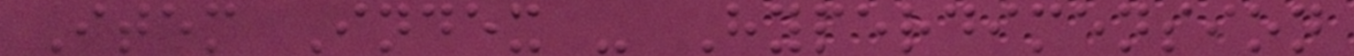Item Index - Hyperdimension
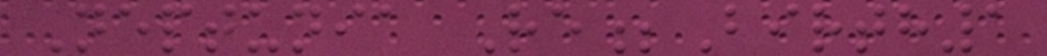Neptunia Re;Birth1
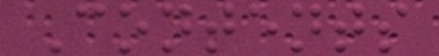Contents
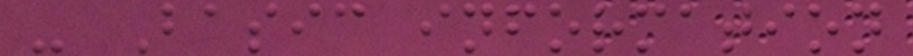- Basic information
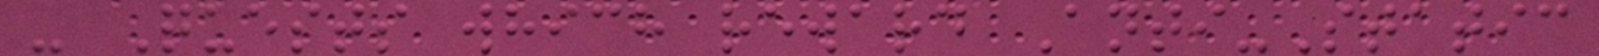- Quests which reward Anti-Static
